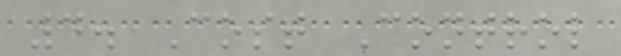4. Cost Control
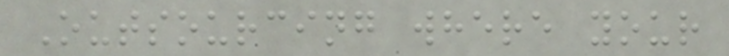Outsourcing where your
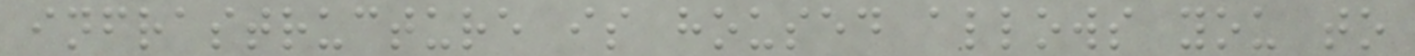infrastructure is housed allows you to
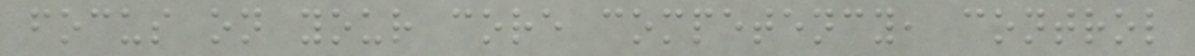focus on your core competency, control
